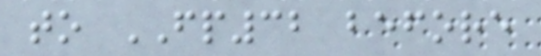to FP32 before
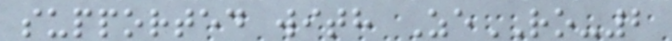supported with ZeRO-2
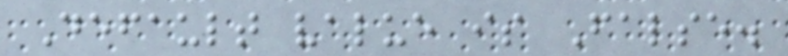Default value is False.
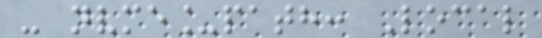- nvme_path: Local
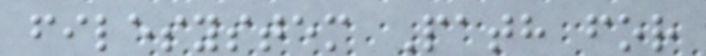filesystem Path for
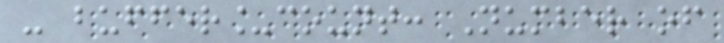- buffer_count: Number of
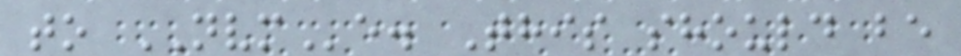to NVMe. This should be
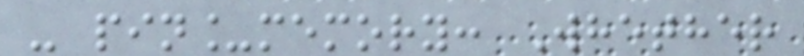- pin_memory: Whether
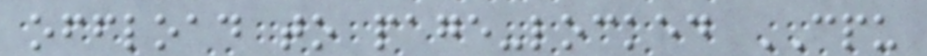offload to page-locked CPU
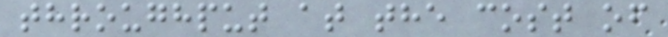throughput at the cost of
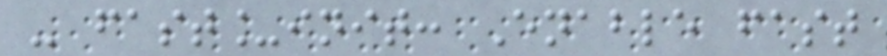- fast_init: Enable fast
